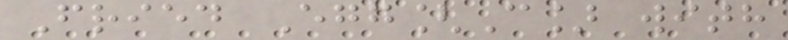Fried Egg[C] with
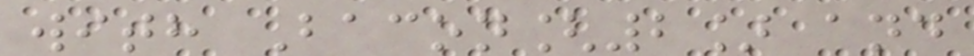with Bacon[2] and
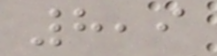8,9
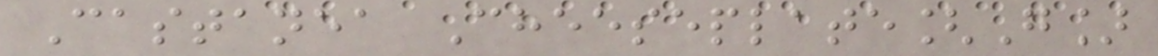Castanea Cheeseplate[G]
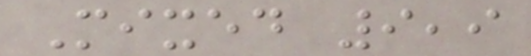Mixed 9,9
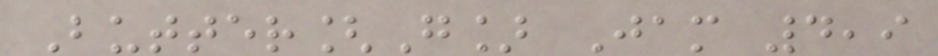Butter[G] Jam 4,9
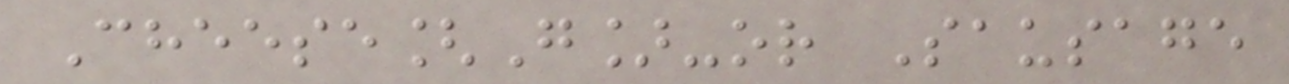Cheese[G]-or Sausage
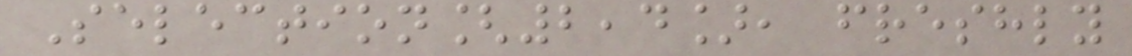Selection[2,4], freshly
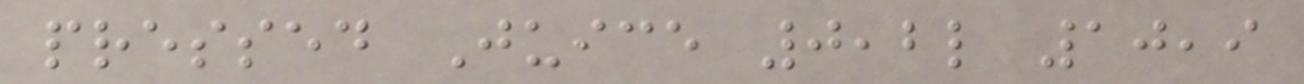pressed Juice 0,2l 10,9
